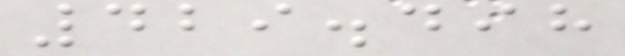429.498
